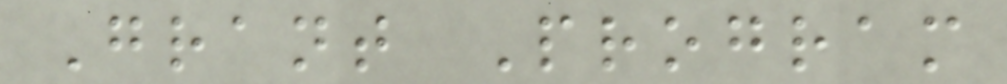Grant Program
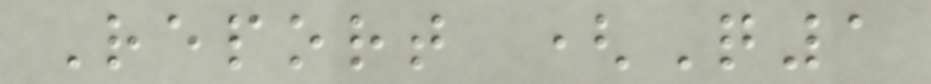Report (Q1
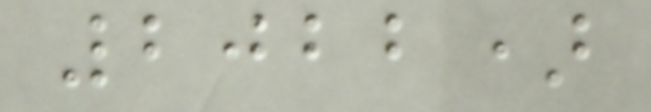2022)
